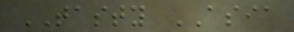TASTY ASIA
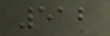512
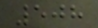508
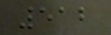512
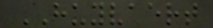HUYVAERT
